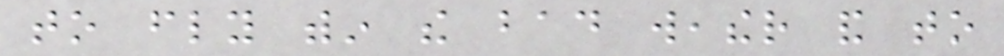to fly within the bad weather and to
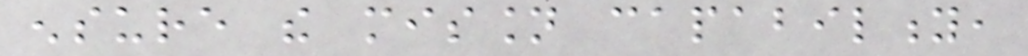ensure the mission capability,
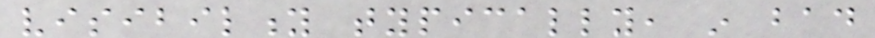visibility typically, in bad
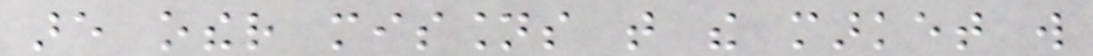are other missions that the market will
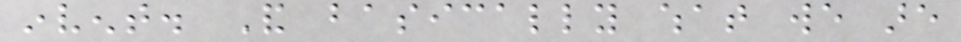invent. And basically what we are
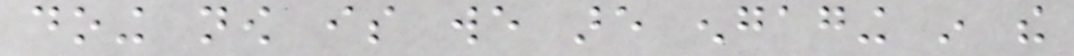doing now is we are engaging in the
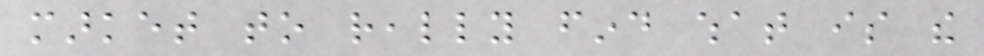market to really find what is the
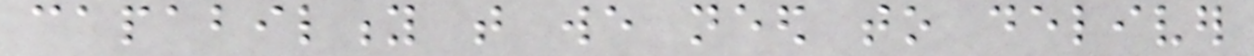capability that we need to deliver
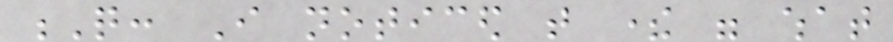Q: I noticed that there were what
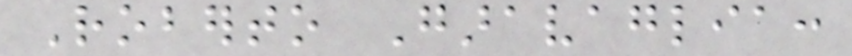Roberto Garavaglia:
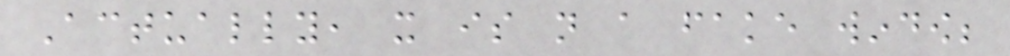Actually, it is not a fake window;
